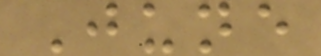June
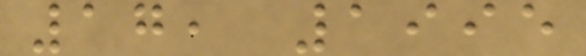17, 1995
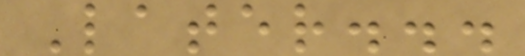Later...
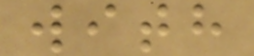with
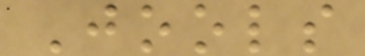Jools
